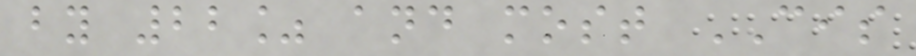by 22% and most CIS
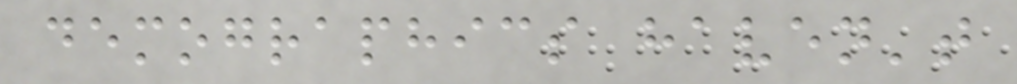demographics haven't
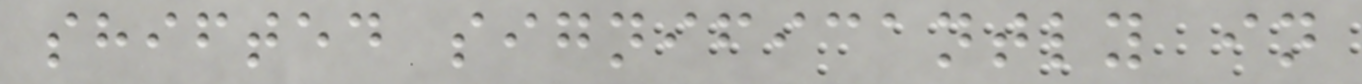shifted significantly in
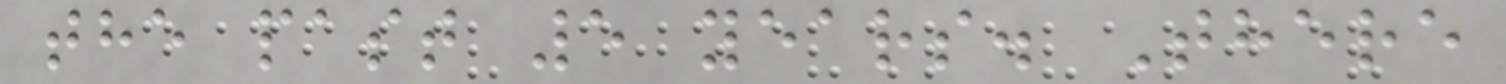the past 5 years. There
